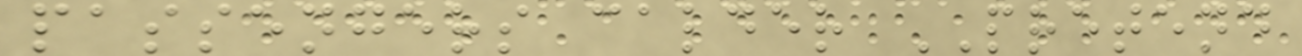passengers calder PRETEND
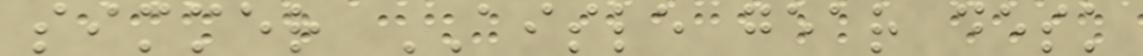simmer AISLE gear desk
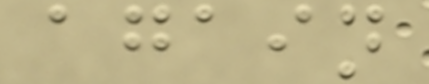again
